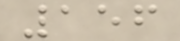156
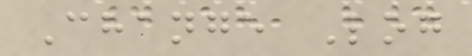Change Log
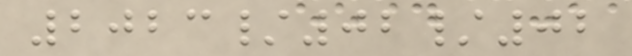2023/02/02
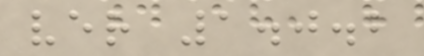ver 1.0.2
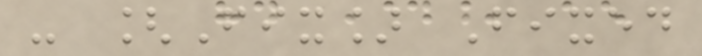- [Fix] Fixed
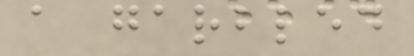a garbled
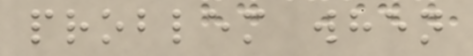problem when
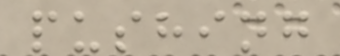pushing
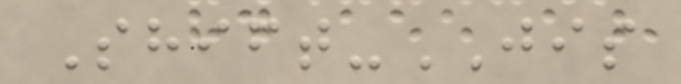Shift-JIS
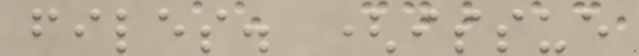files. (issue
